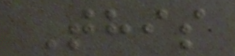This
